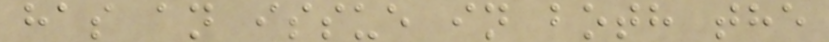has an issue in both the
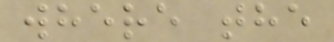where the
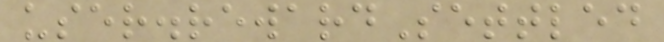user.rewardSettled
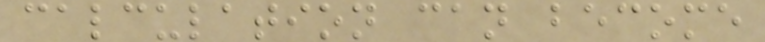calculation can become
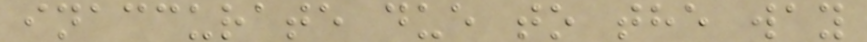inaccurate due to the way
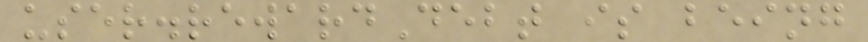user.rewardDebt is being
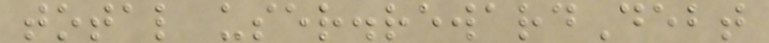total user.rewardDebt
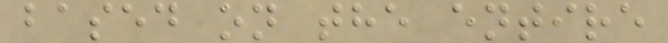based on the entire
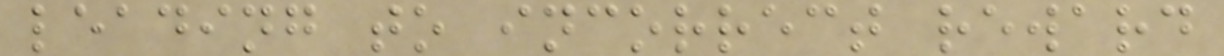leading to incorrect reward
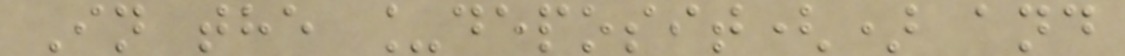In the _deposit() and
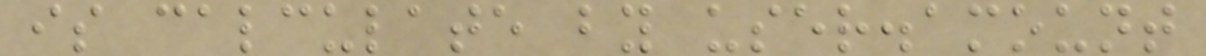is calculate by user.amount
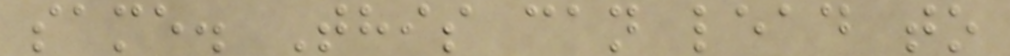same. This can lead to
